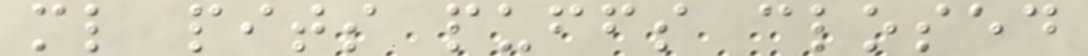ml pits puffs closed
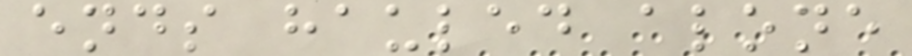ends hauled alone
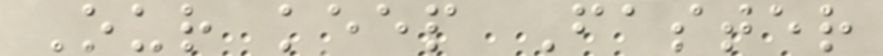Our keep Faster
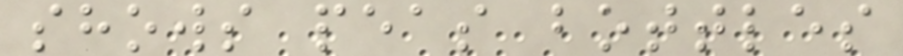shows peas bottles
